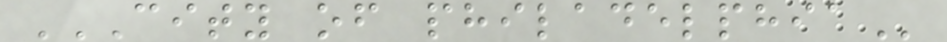CITY OF PHILADELPHIA
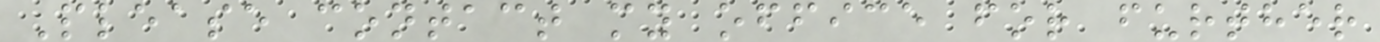Please contact my office for further
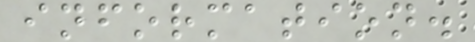information.
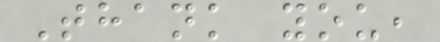Thank you,
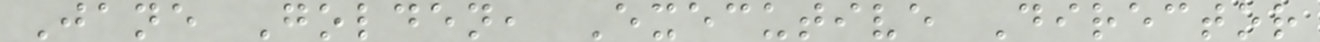Jane Golden, Executive Director
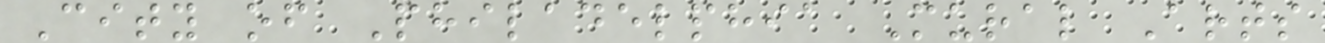City of Philadelphia Mural Arts
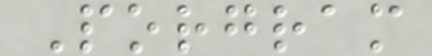Porgram
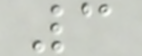3
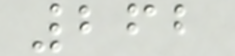262
